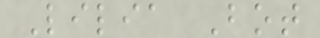Lilia Bot
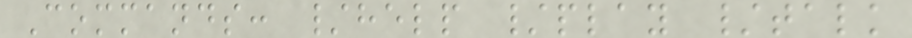Commands: /help /play /talk
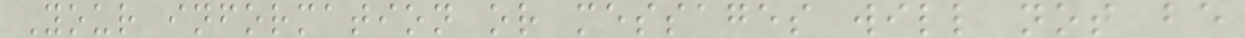Your information or messages will not be
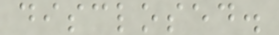disclosed.
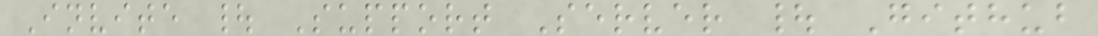Invite | Support Server | Github
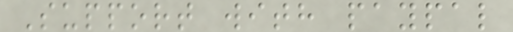Support with paypal
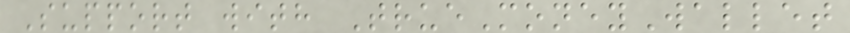Support with TrueMoneyWallet
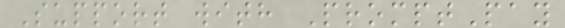Support with PromptPay
